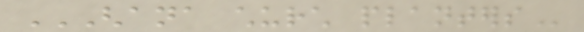GHANA CHURCH PLANTERS
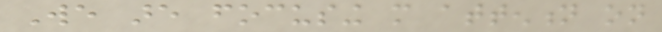We are focusing more attention on
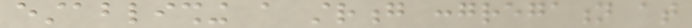establishing a strong congregation at
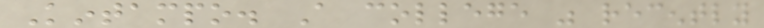Kintampo. A college was recently
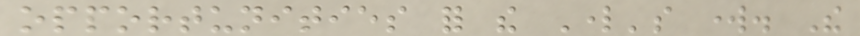opportunities for the Lord's work. The
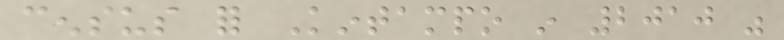census for Kintampo in 2010 was
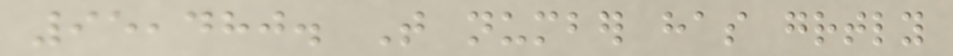95,480. That number has greatly
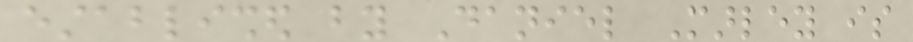established by Daniel Marley is
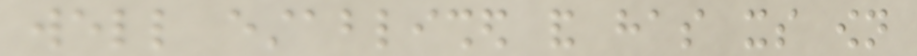well established and has its own
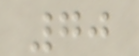70
